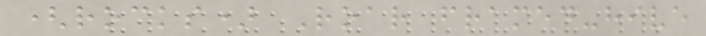(rocks) Roar framed-hive
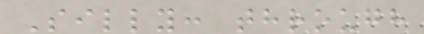Silly: through
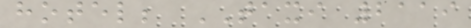hotel; TAXI 2119
